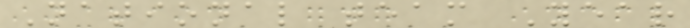National team Year
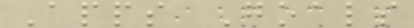Apps Goals
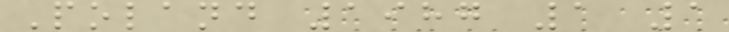Poland 1987 1 1
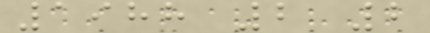1988 2 2
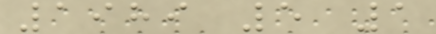1989 5 1
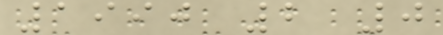1990 2 0
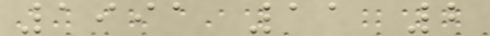1991 11 2
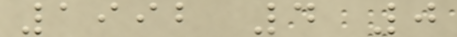1992 4 0
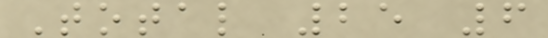Total 25 6
